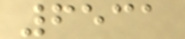6531
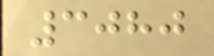3080
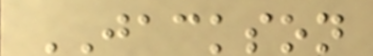JACKSON
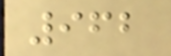962
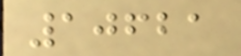10621
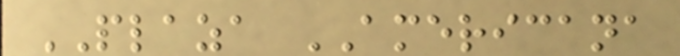PLAZA AMERICANA
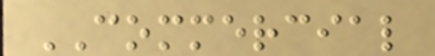COMMERCIAL
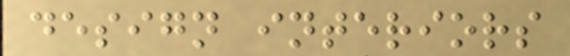design interiors
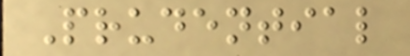Prudential
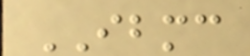IBMC
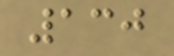130
